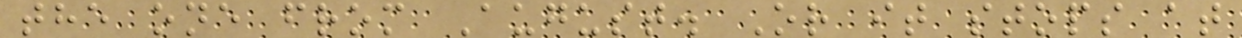the one from August. Or it stops at
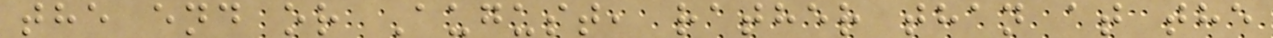the end or August, rather than at the
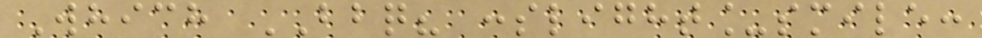Which BBQ? :slight_smile:
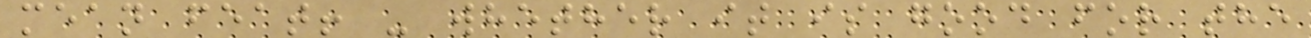mean feat! - whether it is good for the
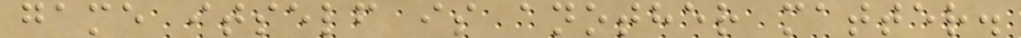game itself is another matter.
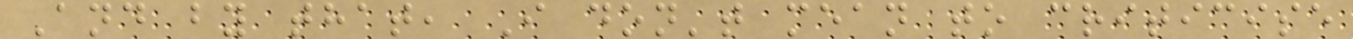And by that, I don't mean to criticise
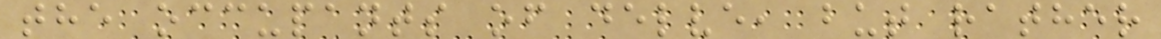the occupants of delve, but rather
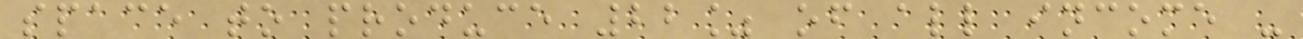space to produce 22% of all income -
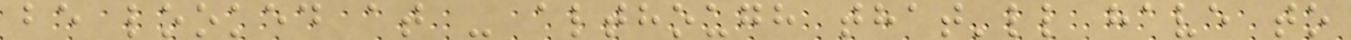be looked at - although that'll have to
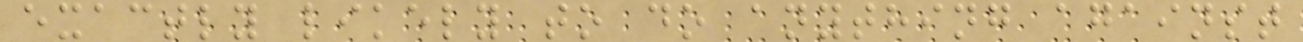exactly likely to do anything against
